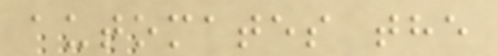automates the
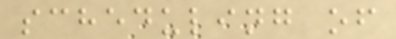scheduling of
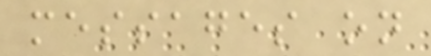messages on
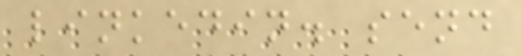linkedin. send
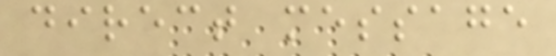direct message
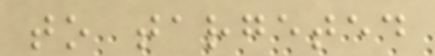to targeted
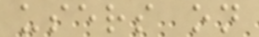users on
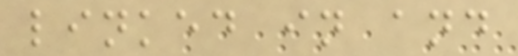linked in and
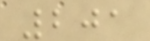201
